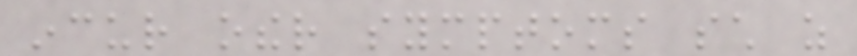incur other symptoms such as
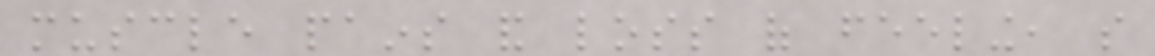muscle pains and loss of feeling, so
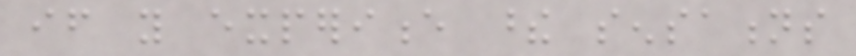if you experience these sensations
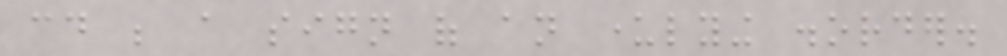could be a sign of an underlying disorder.
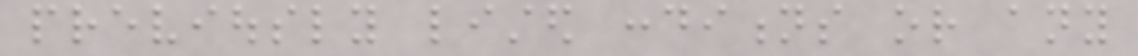previously listed conditions or any
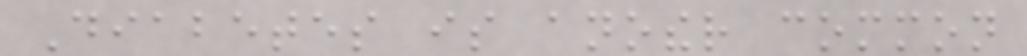Diabetes is another common
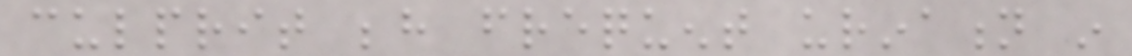culprit behind frequent urination in
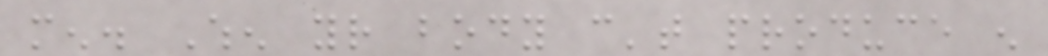men. When your body can't produce enough
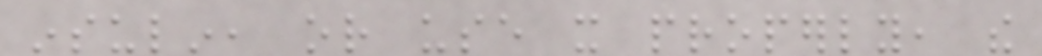insulin, or use it properly, the
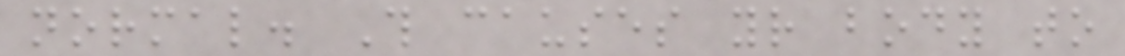normal. This causes your body to
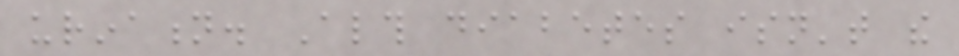urination. Although diabetes isn't the
